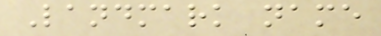Landmark name
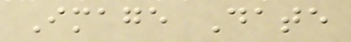Image Date
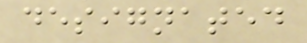designated
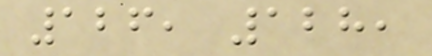126, 128,
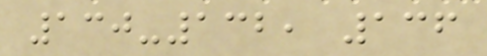130-132, 136
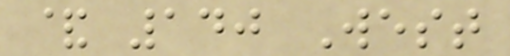& 140 West
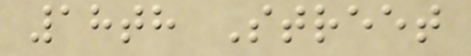18th Street
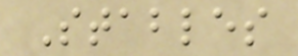Stables
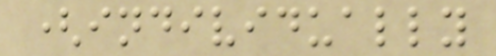(individually
